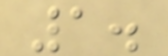1.
